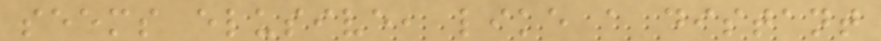seems elusive, like a distant
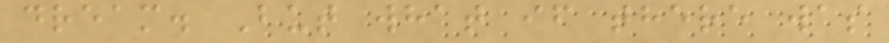dream. But what if there was
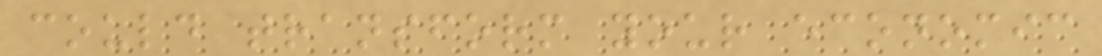could transform your economic
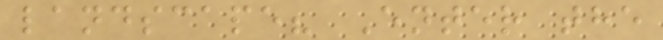landscape? Enter the
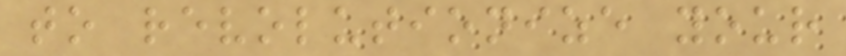to revolutionize your
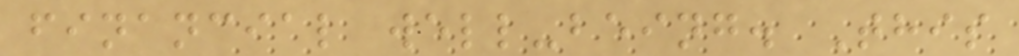financial well-being. This
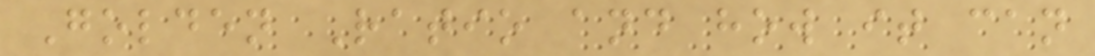Golden Ratio and how it can
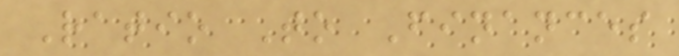Ratio To Finances
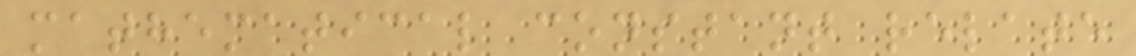mathematical constant relate
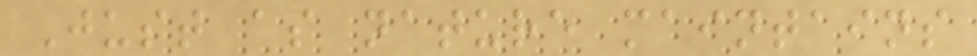Just as nature maintains
